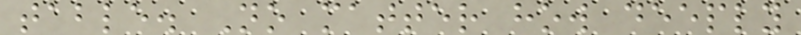table. No matter how deeply
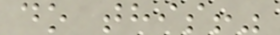do this!"
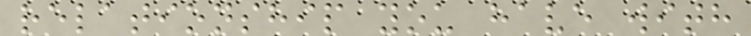relationship you have with
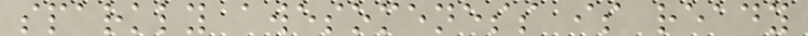sparkly awesomeness is ready
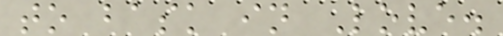to bask in Love.
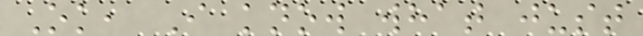Ok, I know what just
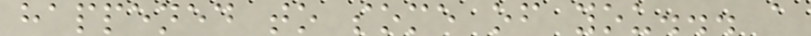happened to some of you... a
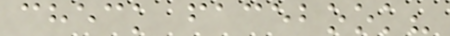check facebook?
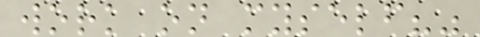work on myself?"
